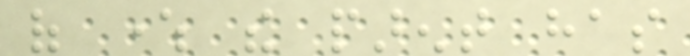of where the parent has
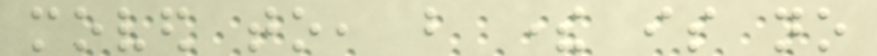moved to, but there is no
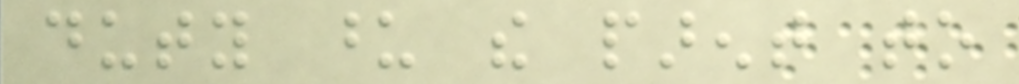duty upon the parent to
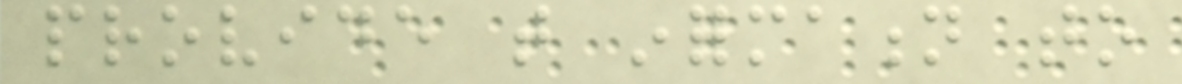provide that information to
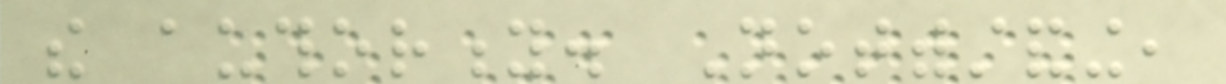the authority. Notwithstanding,
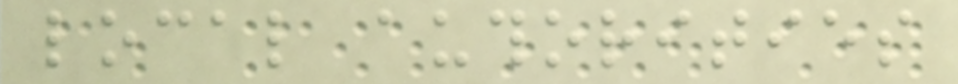local authorities
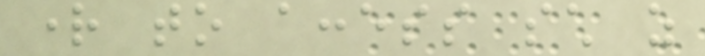right to access such as
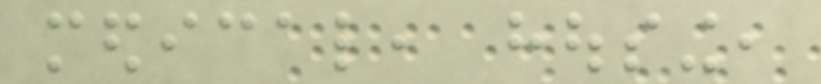medical, housing,
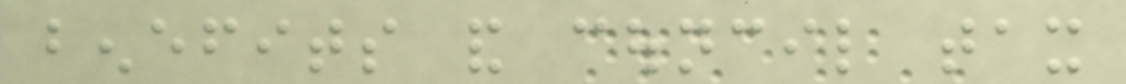benefits and council tax
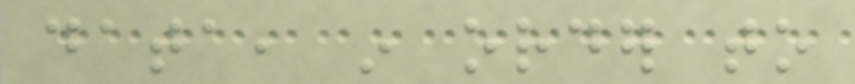data, in order to
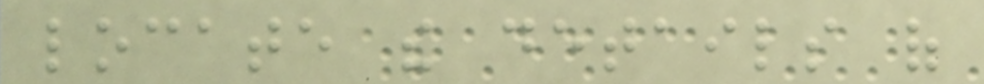locate the details of
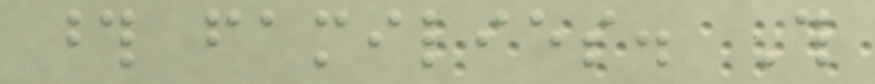those families. This
